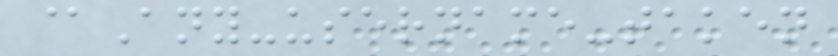@Any-username-taken
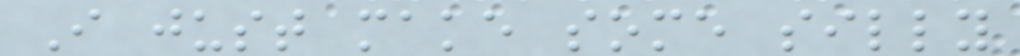I just make some silly
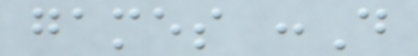games :D
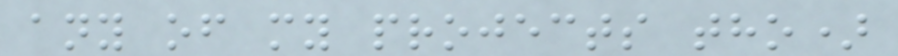any of my projects tho)
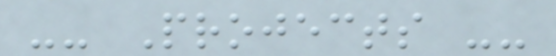-- Projects --
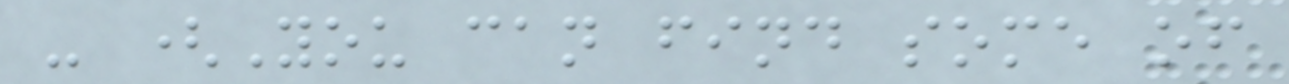- (You can find some of
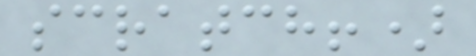scratch!)
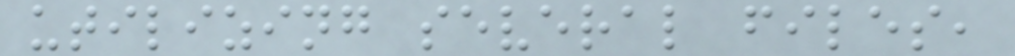utilizing several files,
